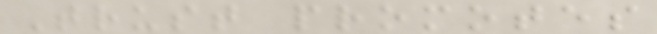Trust promotes
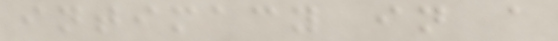intimacy in a
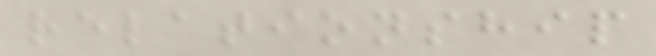relationship
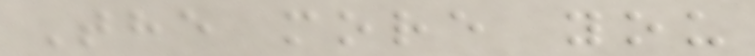The more you
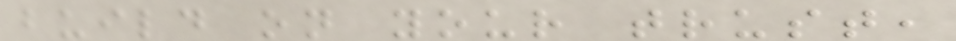build on your trust,
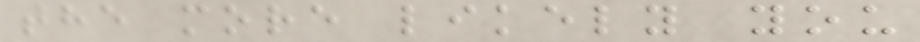the more likely you
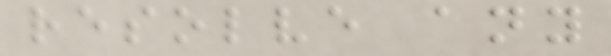resolve any
